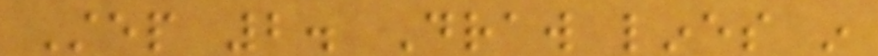Step 2. Draw lines in
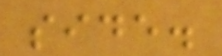side.
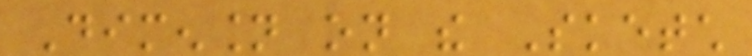Dimension on the Sketch
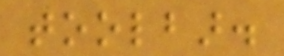toolbar.
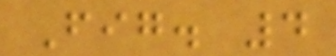Fig. 4
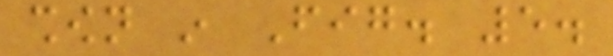shown in Fig. 5.
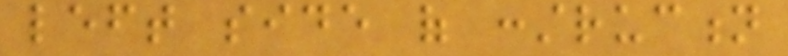left side of construction
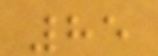85
